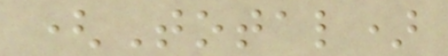(Total)
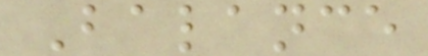Balance
